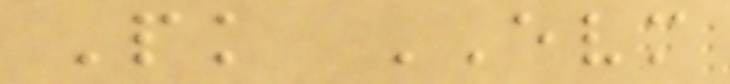Pk EVM
